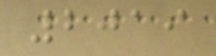2019
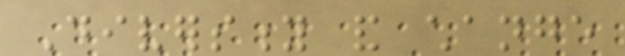Diversity and change
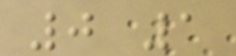0 1
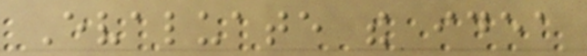Evaluate the idea
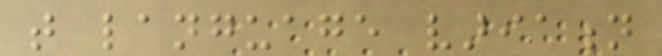that language variation
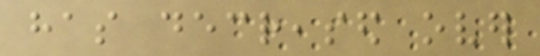has decreased over
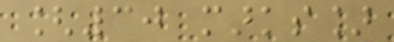[30 marks]
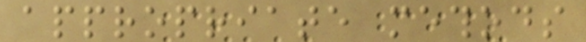appropriate methods
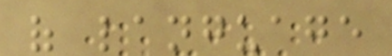of language
